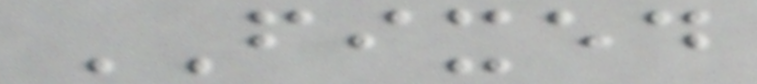FIXED
